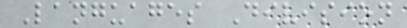Languages Division
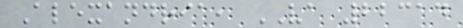Alexandria, VA 22314
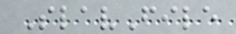SlavFile
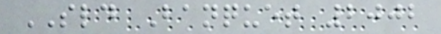SLD Banquet 2002
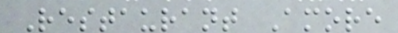Restaurant Amore
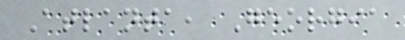Atlanta, Georgia
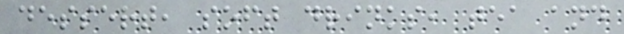dessert, soft drinks, tea and
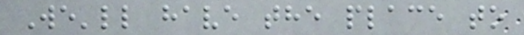We'll have the place to
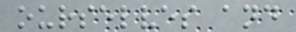ourselves and
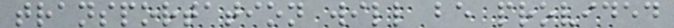transportation will be provided
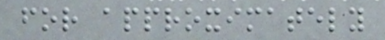for approximately
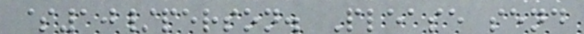$10/person. Please send
